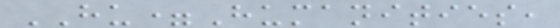HU=Humanities,
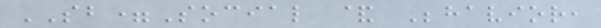SB=Social & Behavior,
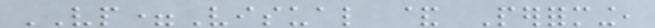VP=Visual & Performing,
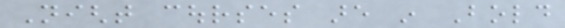Night courses are in Bold
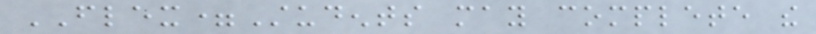FLEX=Students may complete the
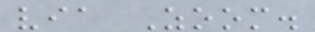via Zoom.
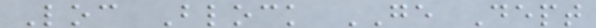Loc Block GE Dept
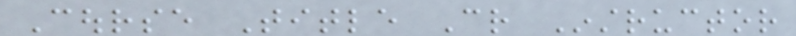Course Title Cr Instructor
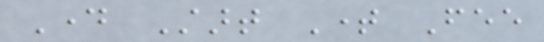Day Start Time Fee
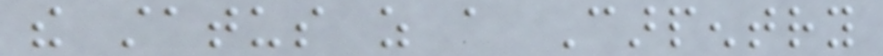the status as a Carpentry
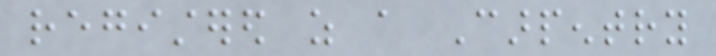registered as a Carpentry
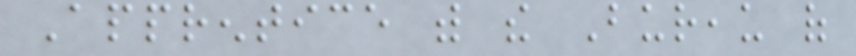Apprentice with the Bureau of
